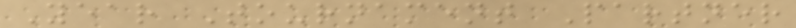Year Tournament Partner
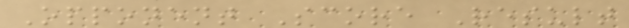Opponent Score Result
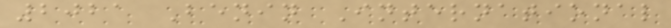2021 Benin International
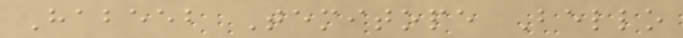Habeeb Temitope Bello
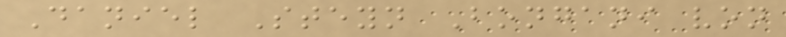Daniel Steyn Bongani von
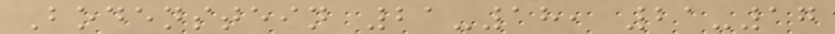Bodenstein 21-18, 21-17
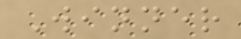Winner
